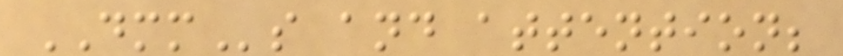DMMs and attention;
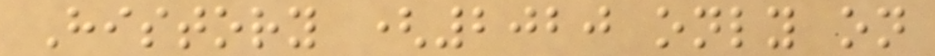History (2020 only on
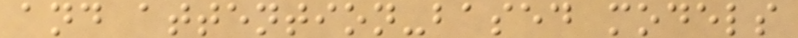and attention-based models
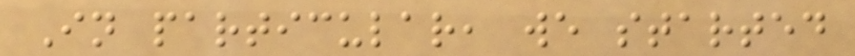In particular, we started
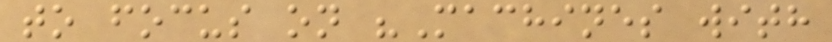to focus on "Machines with
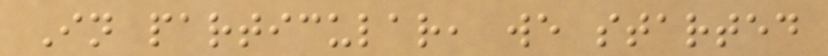In particular, we started
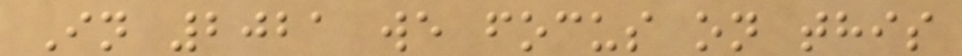In 2021 we focus on this
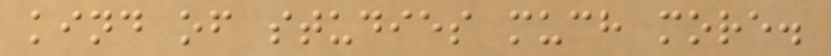kind of studies much more.
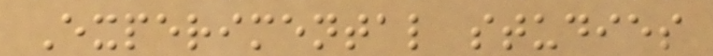Experimental studies
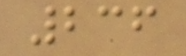236
